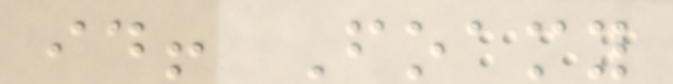id! Foamy
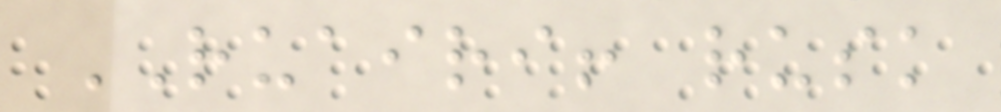RUAIRI! rusk
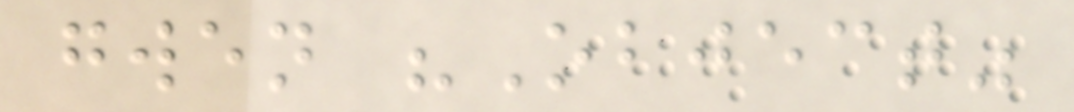gwen "Object"
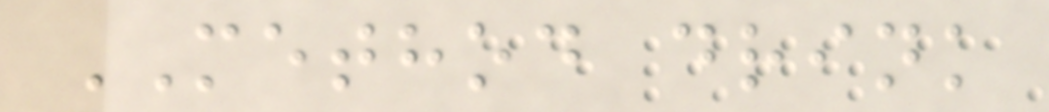METHOD drink
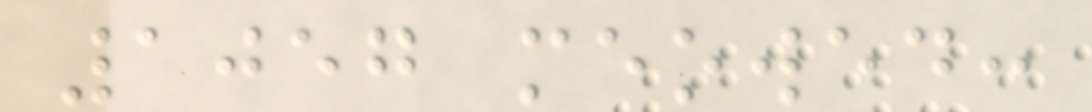1057 meowed:
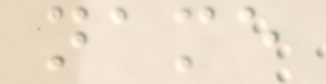name
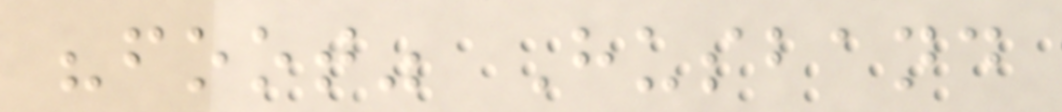"foot" Husband
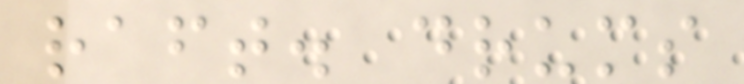raft. drums
